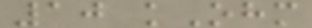10 kOhm
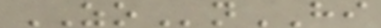ZOnHI
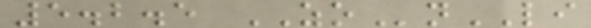5.2.5 ZOnLI
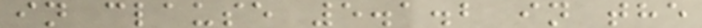in clause 5.1.2 in the
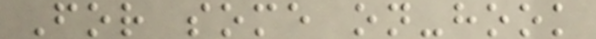For some on-hook
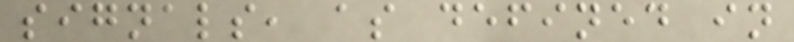signals, as defined in
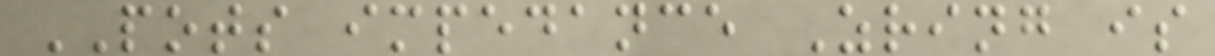POTS impedance Zring is
